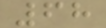68
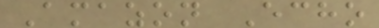Amazon Echo
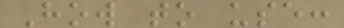How to use:
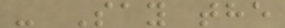- Say the
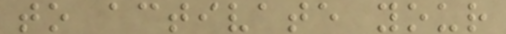to activate your
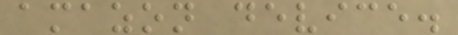amazon device.
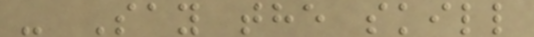- Say the skill
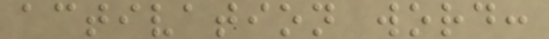activation word:
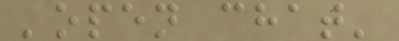'open chat'
